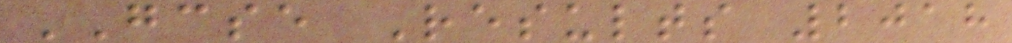GCSE Results 2018
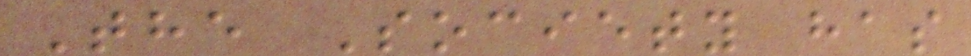The Society has
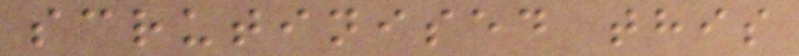scrutinised this
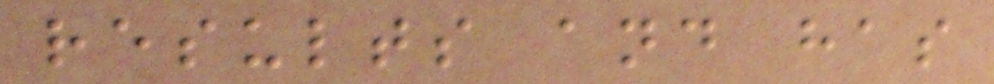results and has
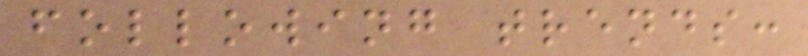following trends:
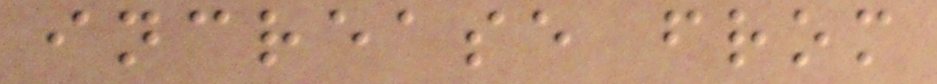increase from
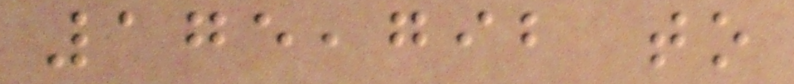175,792 to
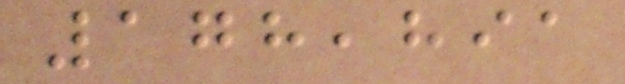178,891
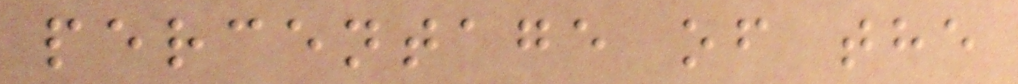percentage of the
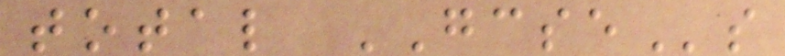total GCSEs
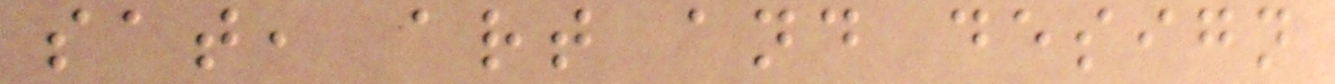sat, art and design
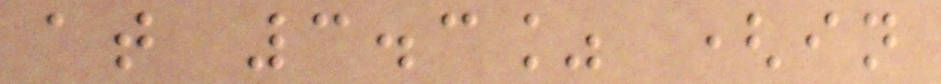at 3.3% (in
